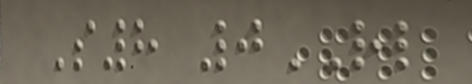S8 0RL
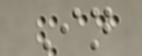In
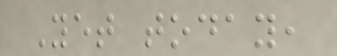Yet today,
